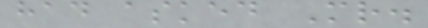had asked Mr.
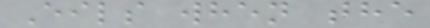Eils when the
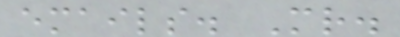emails. Mr.
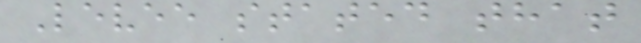Levee stated that
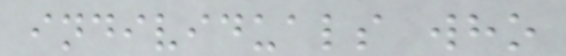individuals who
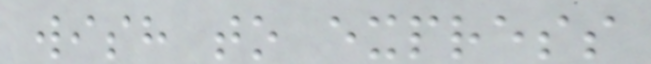wish to express
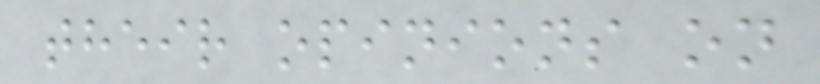their opinions on
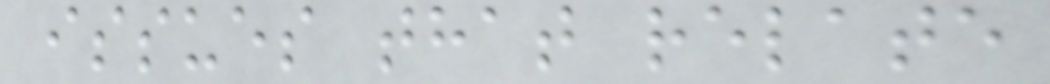issues that relate
